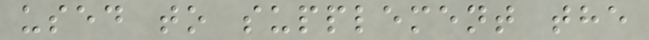used to supplement the
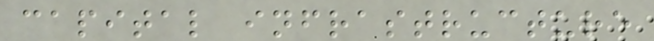capital infrastructure
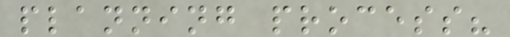planning process?
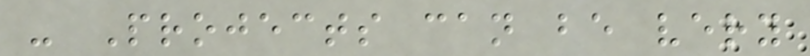- Projects can be very
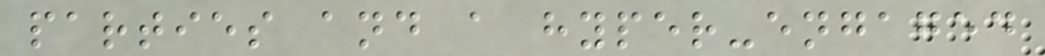parties and a hyper-engaged
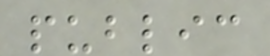public
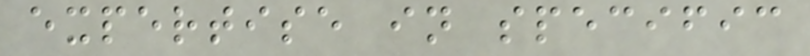expertise in specific
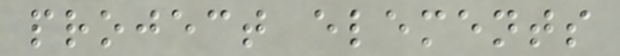project elements
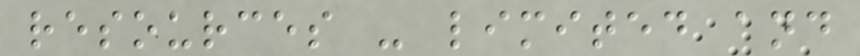resources - limited and
